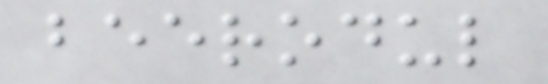beerodul
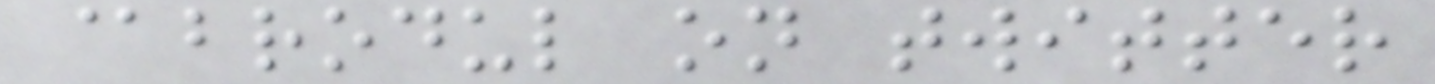@brodul on twitter
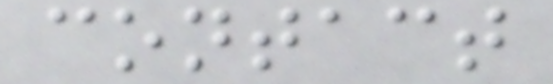contact
